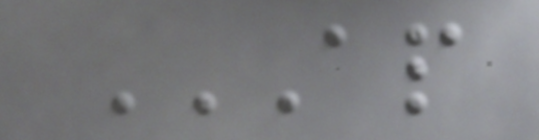AP
